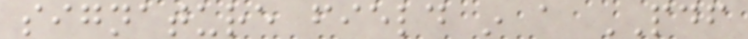signature field in a PDF
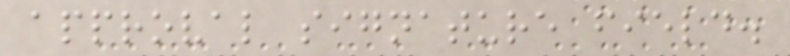approval signature field.
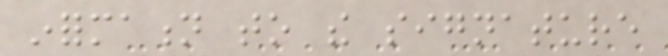information to the signature
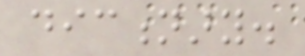dictionary.
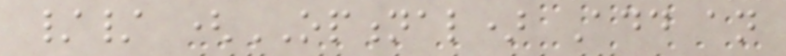// (OPTIONAL) Add an
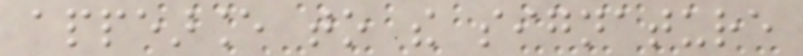appearance to the signature
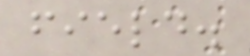field.
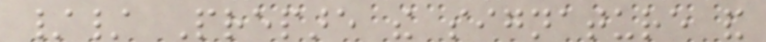// Prepare the signature and
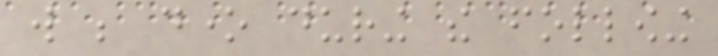will be done during the following
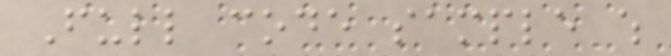Full code sample which
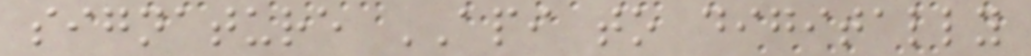signature API to digitally
